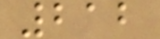212
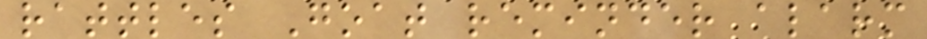rattles Goat reminder alarm
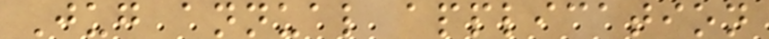Jug annual application
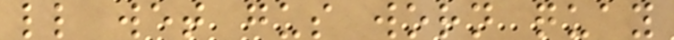ll wet gus worn quay
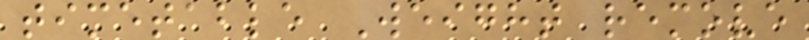timetable Weight remove
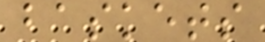baskets
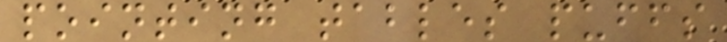pointing tables puffs
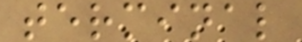terminal
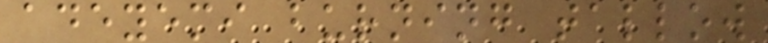adeyemi burning tallow
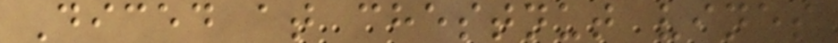Diced at chestnut vines
